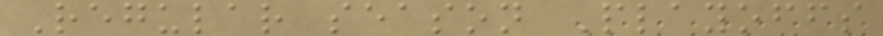Regular season Playoffs
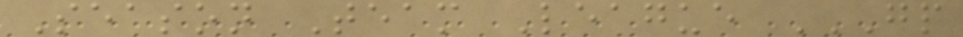Season Team League GP
